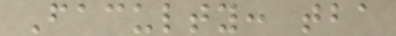Faculty: tba
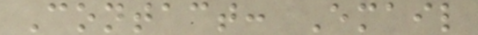Contact: Email
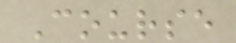Course
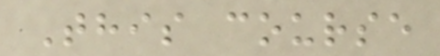This course
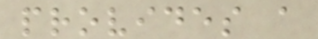provides a
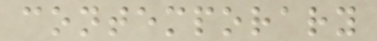contemporary
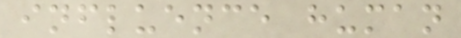influence human
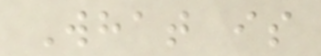What is
